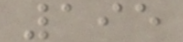195
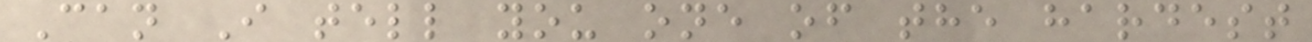Can I tell you one of the hardest
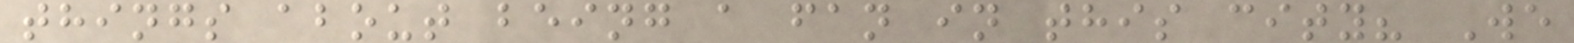things about being a fan in this city? We
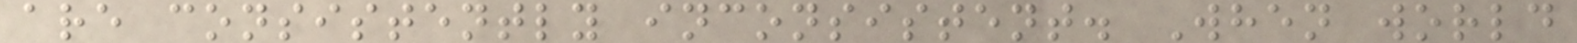are consistently inconsistent. When world
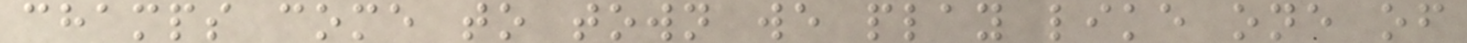champs come to town we play like one of
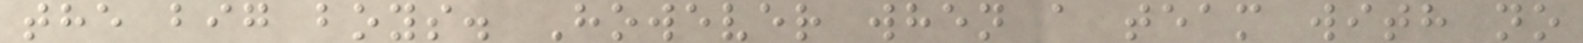the big boys. However when a team with no
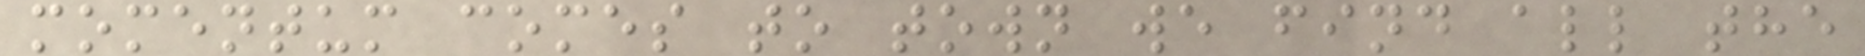momentum comes to town we find all the
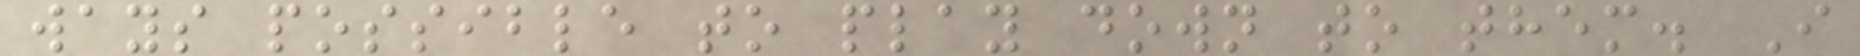ways possible to play down to them. I
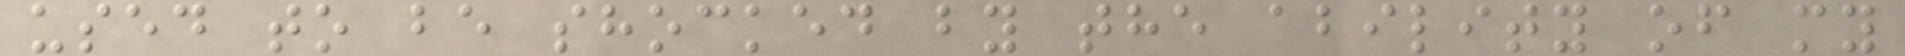used to be shocked by the ability of my
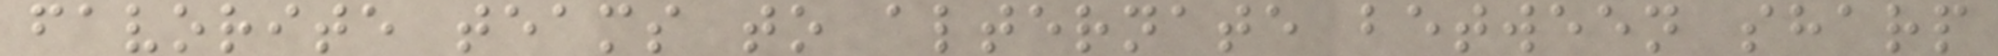favorite teams to alternate between sharp
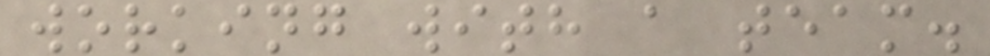working with a team.
